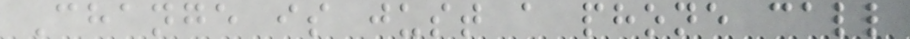Change is just a phone call
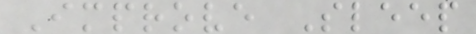Improve Sleep
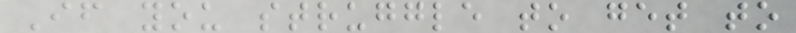If you struggle to get to
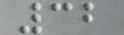32
